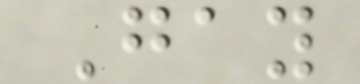Gay
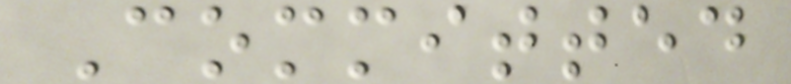Committed
